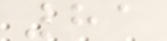81
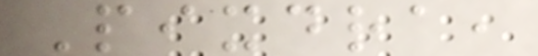Pixdra,
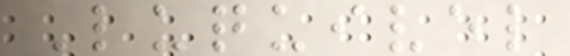Luquivel
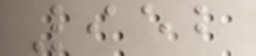952
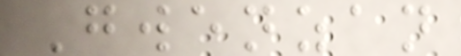Gwenzan
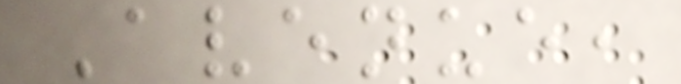Avenue,
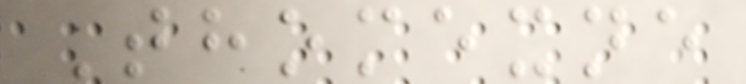Thomexne
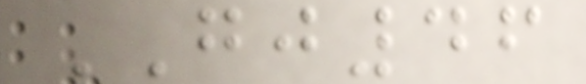GJ46
